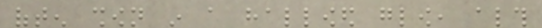often shown in a hallowed glow, although
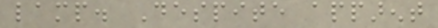lamp. Despite apparent
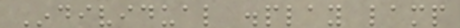Individual display lamp
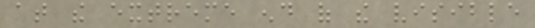at the extreme end of the visible
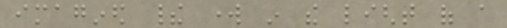imagined their work in the light of a
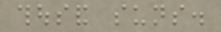thousand suns.
